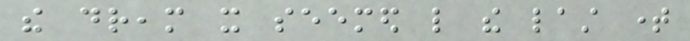the dream it seemed like the last time
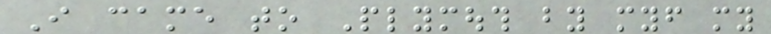I came to Plymouth by myself my
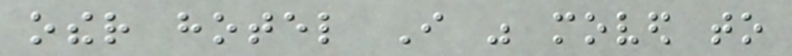other hotel I was moved to
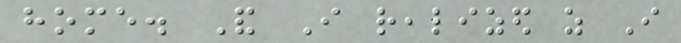home. And I realized as I
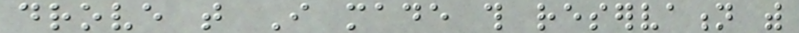drove that I made this reservation with
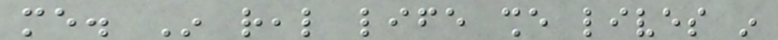me. In real life she lives in
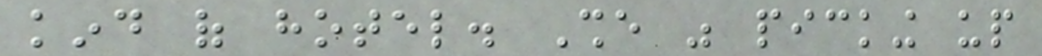kind of hotel. She was picking up
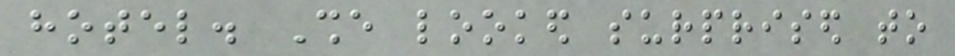hotel. She looked surprised to
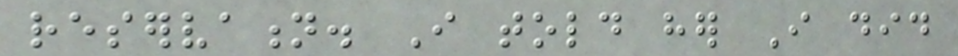reservation. I told her I did
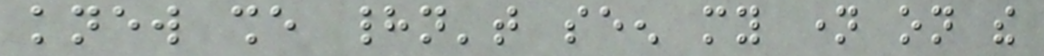knew she hadn't seen my name on the
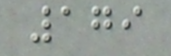179
